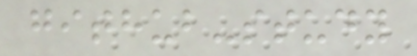github-study
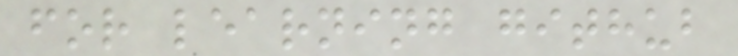for learning github
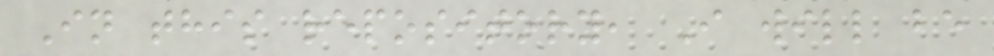In this repository, I will be
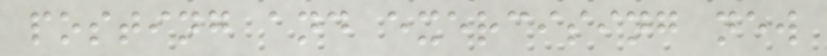posting and exercising new
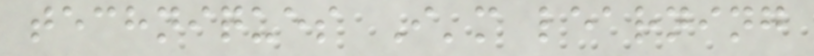techniques I'm learning
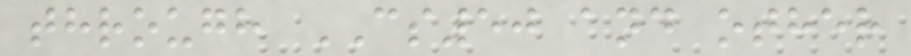through CS50 and other
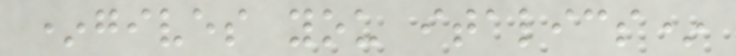*gives you italics*
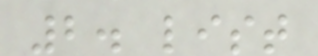2. list
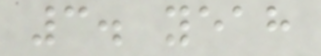3. yeah
